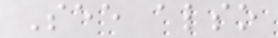See also
